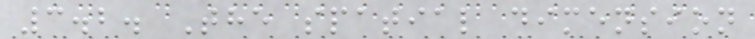3.2. The spatial dimension
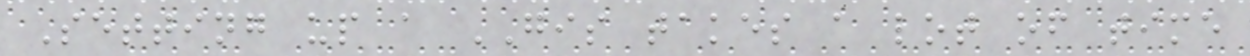Setting up a GIS takes a lot of time
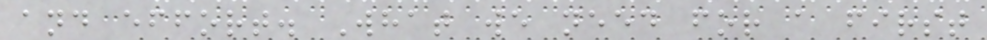and effort. What we need for a first
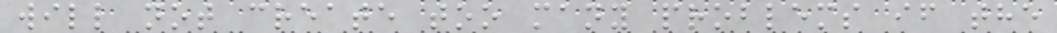will not create too many problems if the
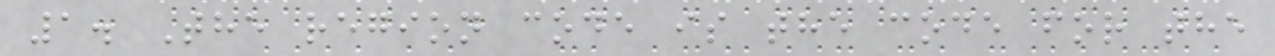1. The region code is the code for the
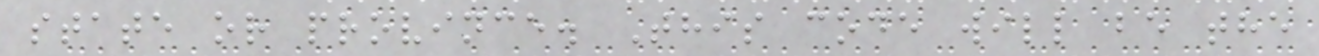state or province. This code will be the
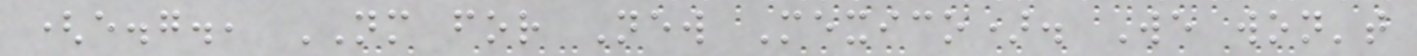(e.g., NM for New Mexico). We won't
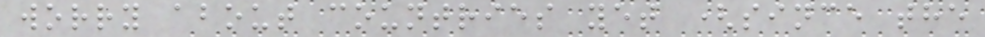worry about countries yet (since the
